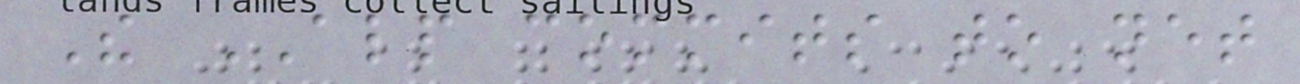The ALP commits to net
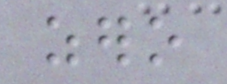zero
